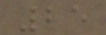25
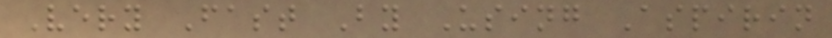Very Fast By Using Aspirin
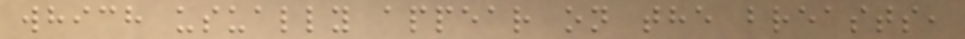which usually appear on the breasts,
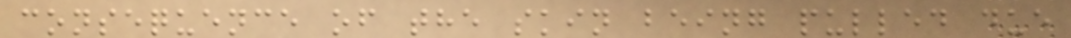consequence of the skin being pulled due
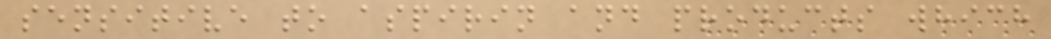sensitive to aspirin and products which
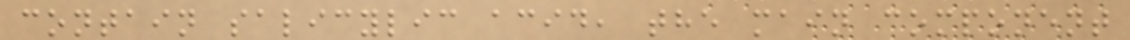contain salicylic acid, the main component
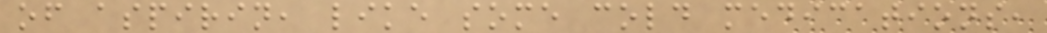of aspirin, like some cold medications,
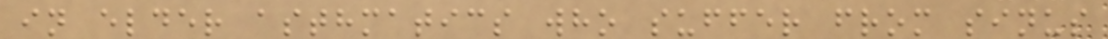in elder asthmatics who suffer from sinus
